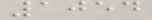1054
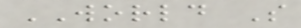WORLD S
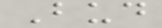Bud
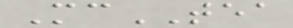McTEA
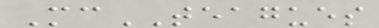McTEAGUES
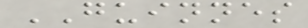GUINNES
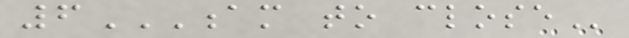6AM TO CLOSE
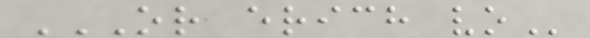OR ERICH VO
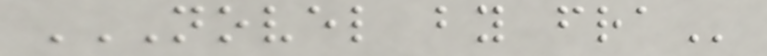NOVEL BY FRA
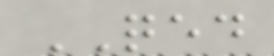QED
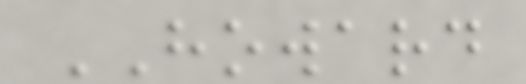HOWARD
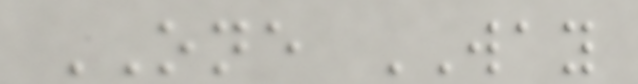ONE WAY
